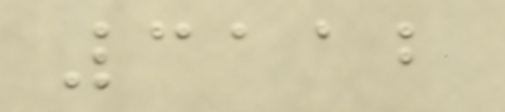3112
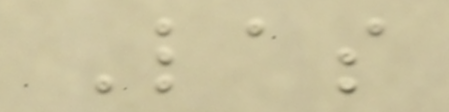Las
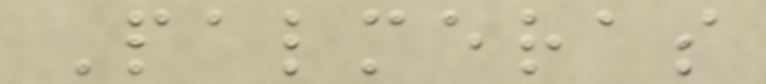Palmeras
